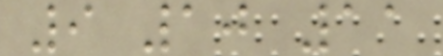9 10 11
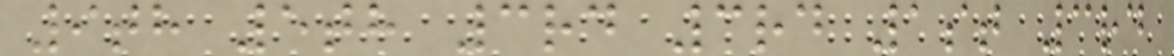9th 5th 3rd 3rd 1st 3rd
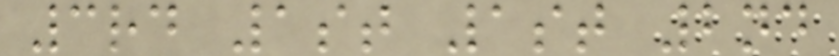3rd 1st 1st 2nd
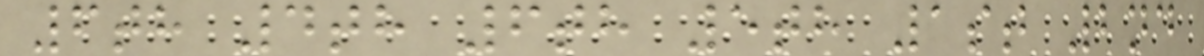6th 4th 6th 5th 1st 2nd
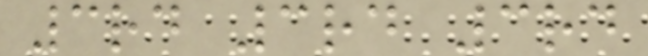3rd 3rd 3rd
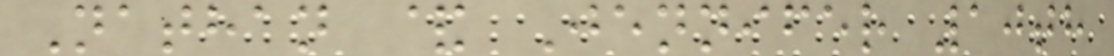Nathan & Jennifer 10th
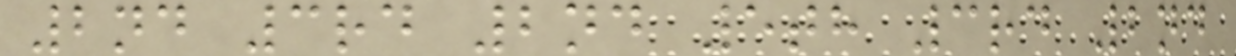2nd 3rd 2nd 5th 3rd 2nd
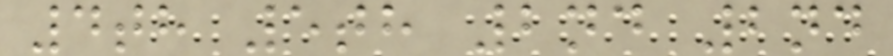4th 5th 2nd 2nd
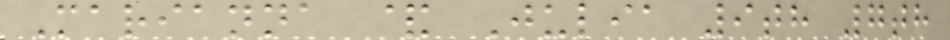Marianna & Julia 9th 7th
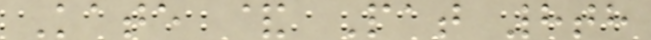Kate & Pat 8th
